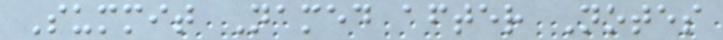Summit Named after Notes
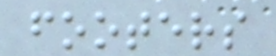footers
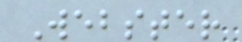Webster
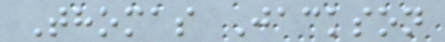Thomas Jackson
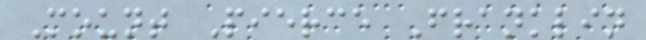Mount Pierce Franklin
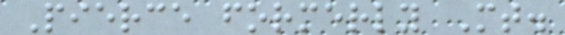Pierce formerly Mt.
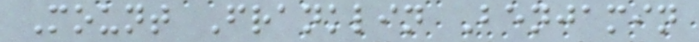Mount Franklin Benjamin
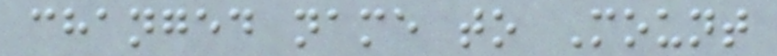changed name to Mount
